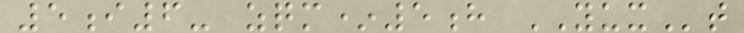5i6- zqm*5h YUXt
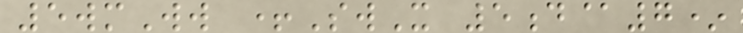5wmWw +SwX 5d@7*
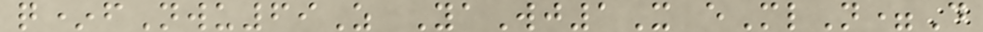q*fNwu69Z YaWj1X eMlN=D
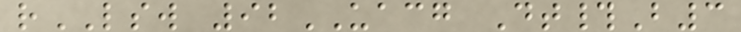rLSW 92UACG Dt#B3
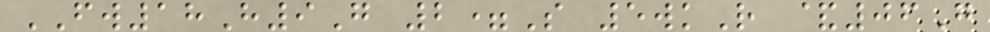FW18H9G 2=S 5wkR &06G
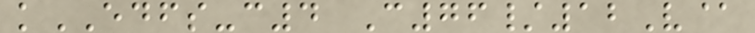kEDFS-c4 C76/12V@
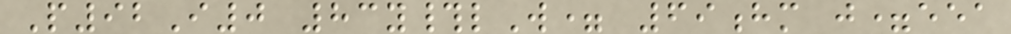P92I0 83y#lW= 69hm j=eea
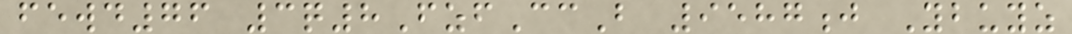fewd76 3q8FzfCcB 9587j Ybuyz
